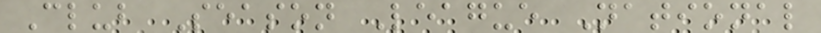Club Season League National
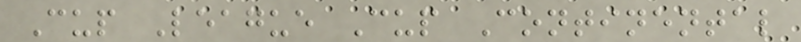Cup League Cup Continental
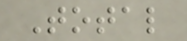Total
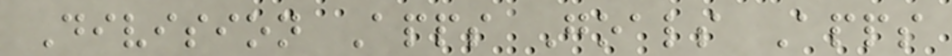Division Apps Goals Apps
